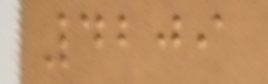4209
